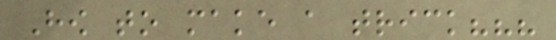How to make a trick???
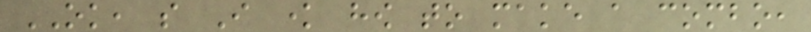OK, so I know how to make a combo,
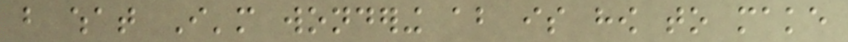but what I'm wondering about is how to make
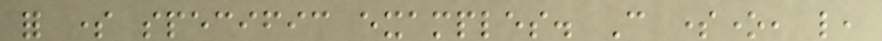for some specific examples. Can someone, like,
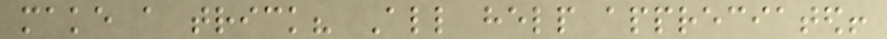make a trick? All help appreciated!
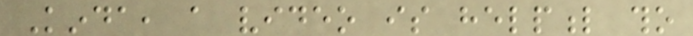Kinda, a video is helpful tho
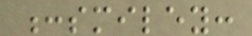:smiley:
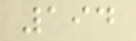194
